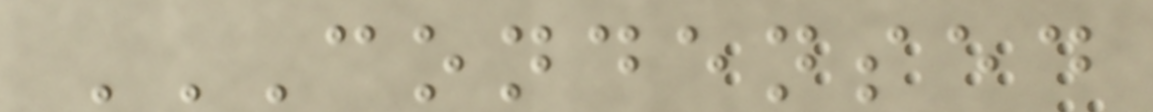CONDENSED
